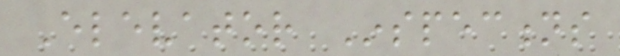Elevator Inspections
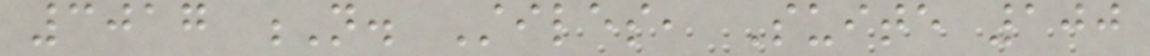3017 N. Stiles, Suite 100
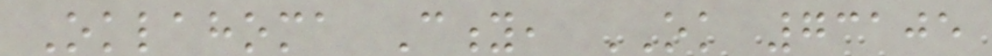Oklahoma City, OK 73105
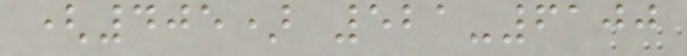(405) 521-6100
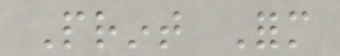Print Form
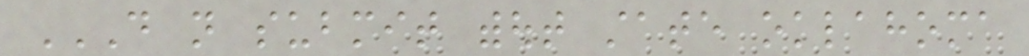DO NOT SUBMIT WITHOUT STATE OKLAHOMA
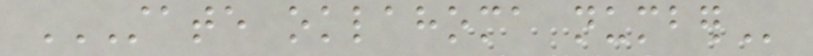STATE OKLAHOMA NUMBER
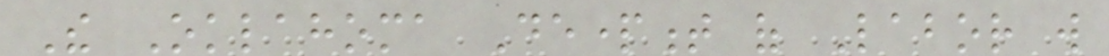The Oklahoma Department of Labor will
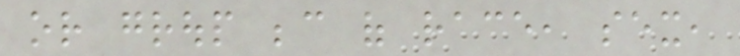or group because of race, sex,
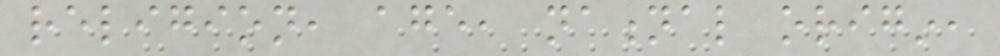religion, age, national origin,
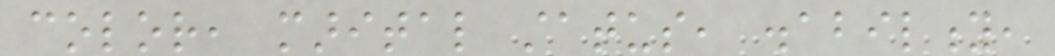color, marital status, disability,
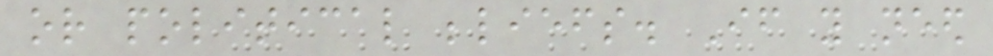or political beliefs. If you need
